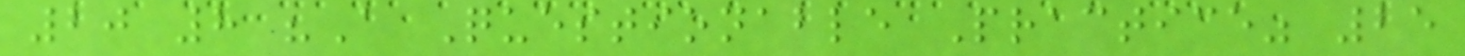20 8 "A Questionable Practice" 25
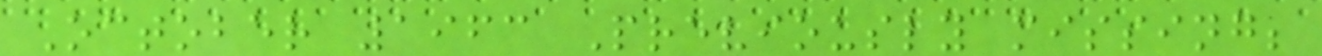October 1963 Previously missing;
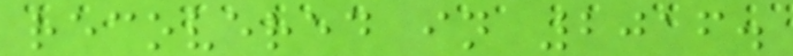recovered in 2016.
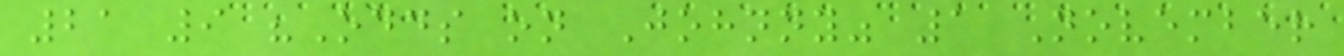21 9 "Odds on Johnny" 1 November
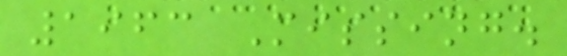1963 Missing.
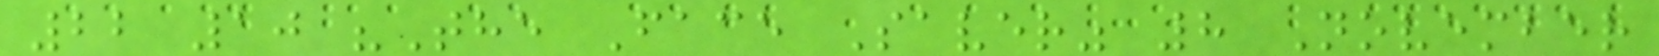22 10 "The Face Saver" 8 November
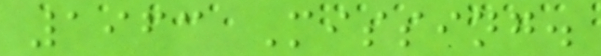1963 Missing.
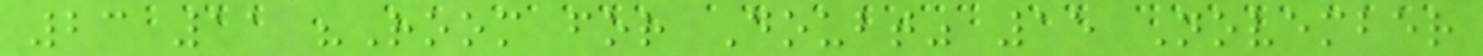23 11 "Room for Doubt" 15 November
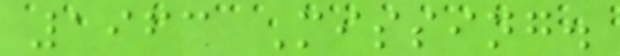1963 Missing.
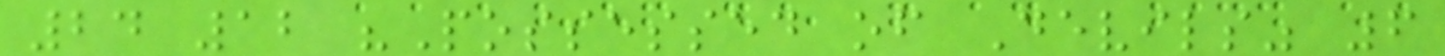24 12 "Possessed of Devils" 6
